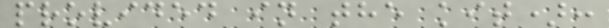provided in the kit):
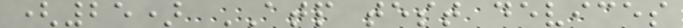(25) ATP test devices
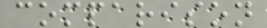comparison
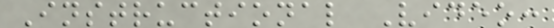Instructional Video:
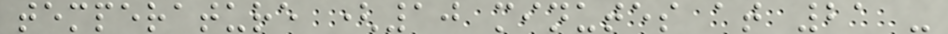temperature (10 minutes at 21 -
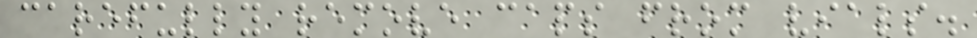carefully remove caps from vials.
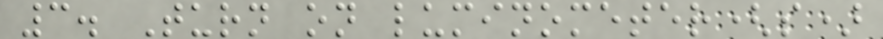3. Turn on luminometer(s)
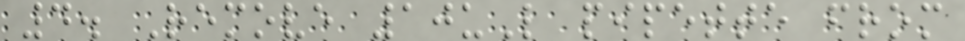4. Remove 10uL pipette from
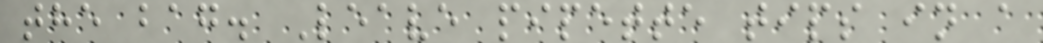the bag. Leave pipette tips in a
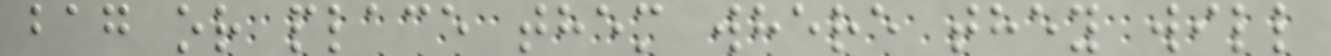bag or place them where they will
